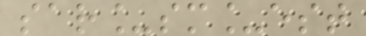sar_sm_est
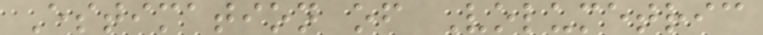Estimation of Volumetric
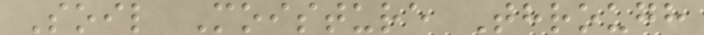Soil Moisture Through
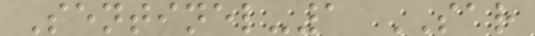Sentinel-1 SAR
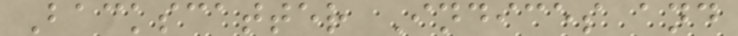Backscatter Indices and
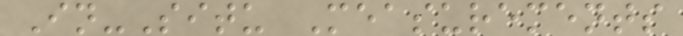In-Situ Measurements
